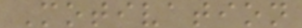Motivation
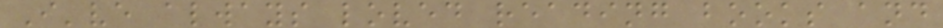I've always loved reading books and
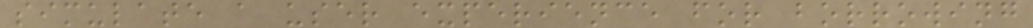simulate a user experience for borrowing
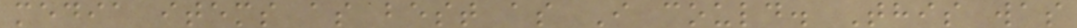media items as best as I could. This was
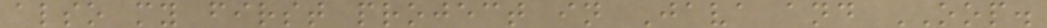also my first project in Java and OOP.
